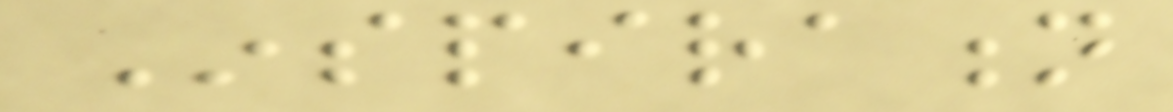Inspiration
